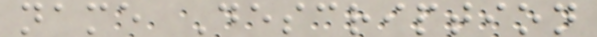name Description
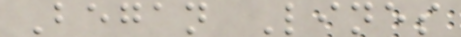Began Lines
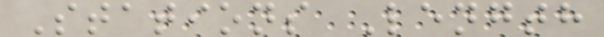Stations Length
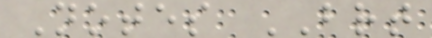Notes BRT
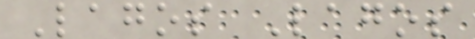Lagos Lagos
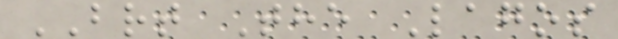BRT The Lagos
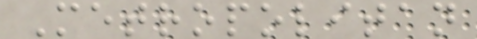Metropolitan
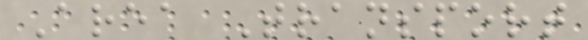Area Transport
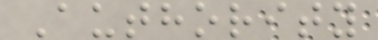Authority
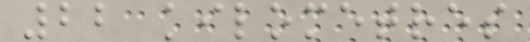22 kilometres
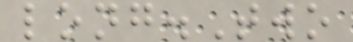long.Two
